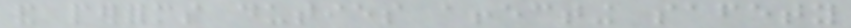and performs duties affecting safety
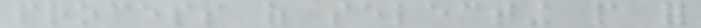process of selecting people for
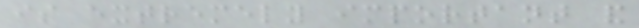is extremely important and
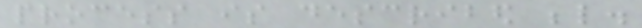process is described below.
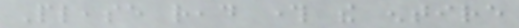Please read through the entire
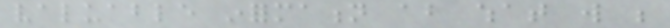valuable information about what will be
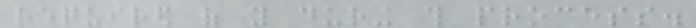required of you during this process.
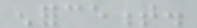enforcement.
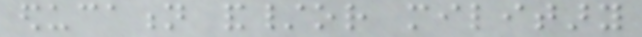education and/or military
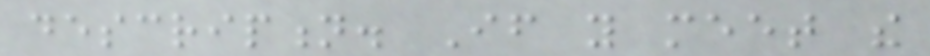description. If you meet the
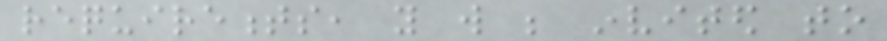requirements, you will be invited to
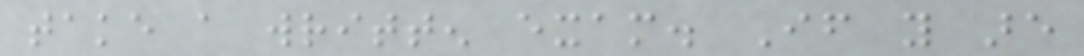take a written exam. If you are
